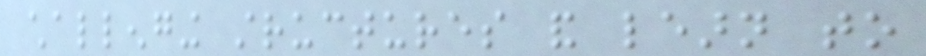challenging structures and learn to
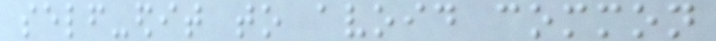self-edit to avoid common
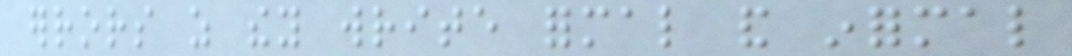errors as they write formal and informal
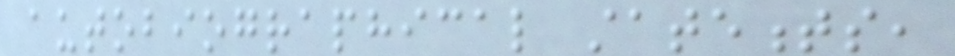autobiographical statements,
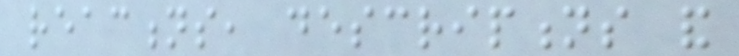reactions, descriptions and
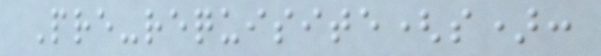Pre-requisite(s):
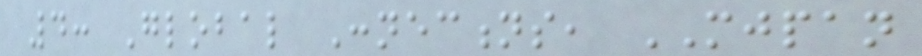4: Global Connections, MJPAN
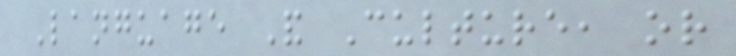Language And Culture, or
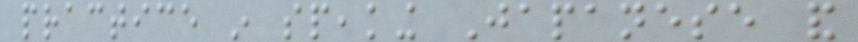practice in speaking Japanese and
